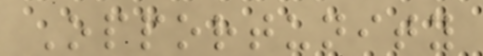Opportunity
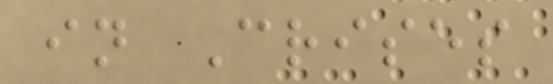in Crises
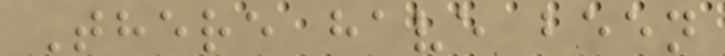There have been
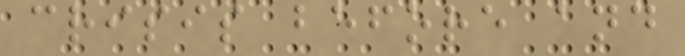crisis before and
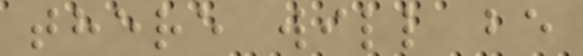there will be
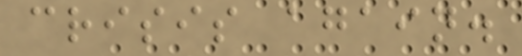crisis again.
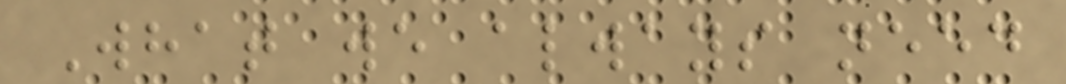What we always need
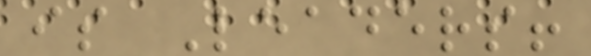is Leaders!
